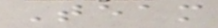Team
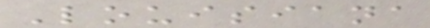Louisiana
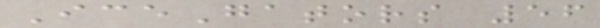IceGators 56
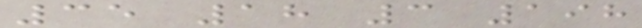35 18 3 198
